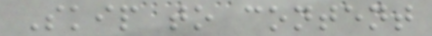Skip to content
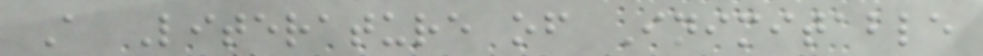A Literature of Inimitable
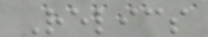Relics
